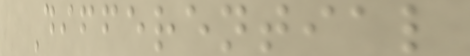Differential
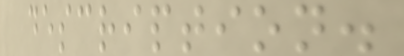description.
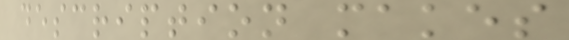description makes
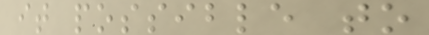it possible to
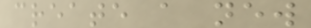create a new
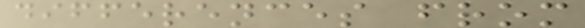differences from
